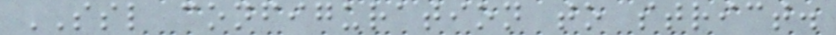SSL configuration to strict.
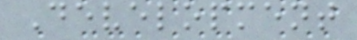Development
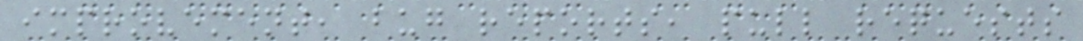improvement, bug reports, pull requests
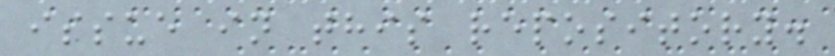issue in this repository.
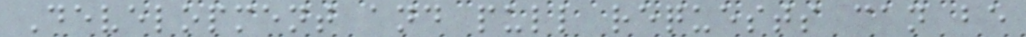Development and pull requests can be
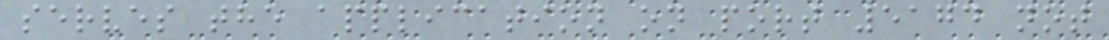serves the application on port 5174 not
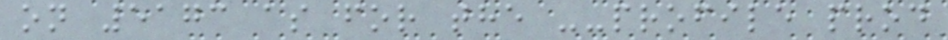on 5173 as for the --profile prod
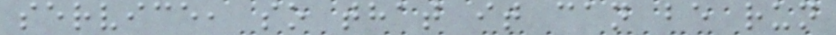service, so that it can be run
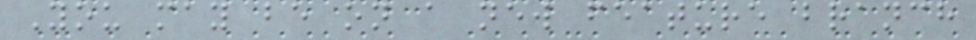You may be on a new feature branch
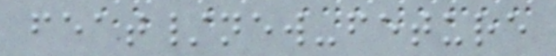feat/new-feture
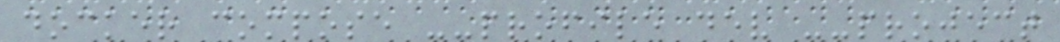docker compose --profile dev --project
